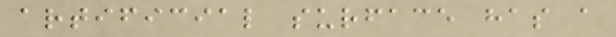artificial surface has a
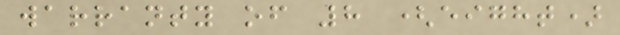warranty of 8 (eight)
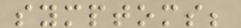symptoms;
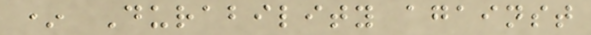* Durability against
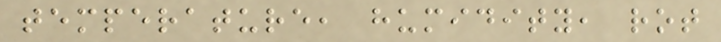temperature, humidity, rot
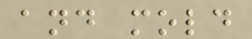and mold
